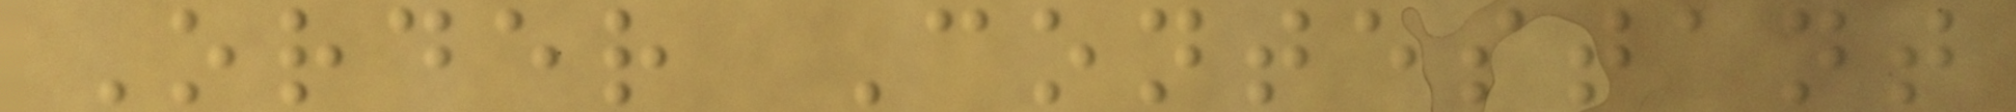Order Contestant
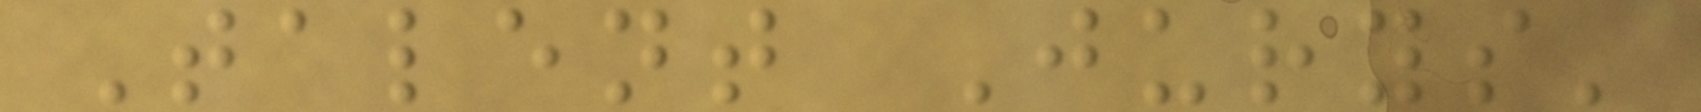Talent Jurys'
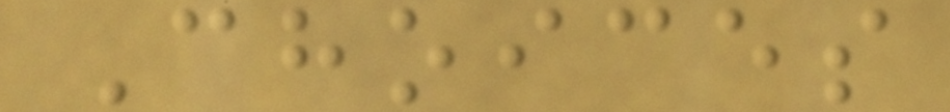Choices
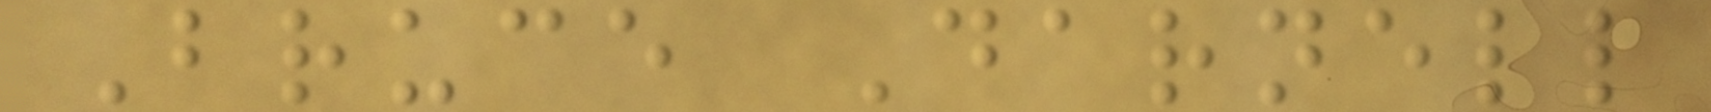Bruce Darnell
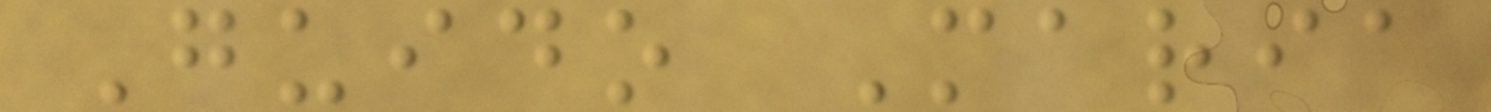Guido Maria
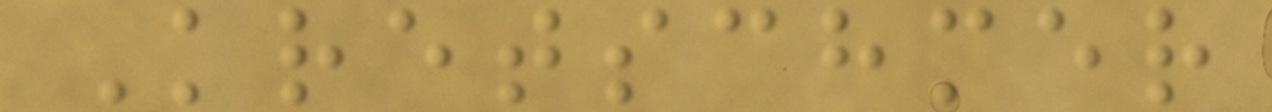Kretschmer
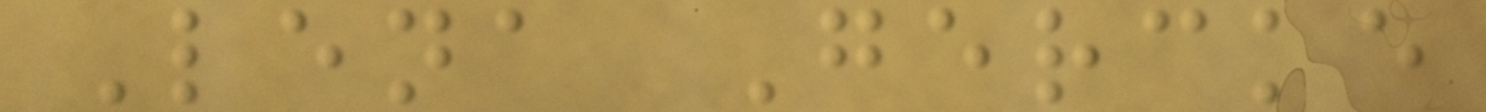Lena Gercke
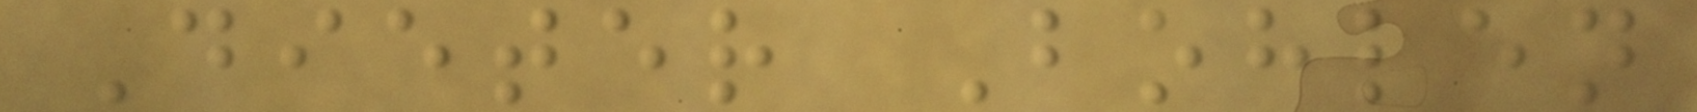Dieter Bohlen
